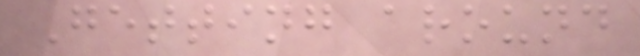Getting around
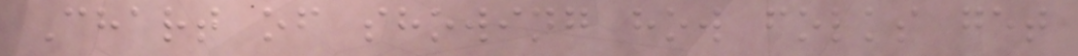Chart of showing how folks get
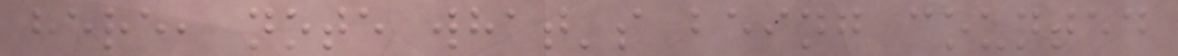here, note what's being counted
